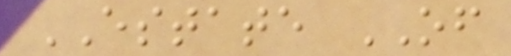ESTATE OF
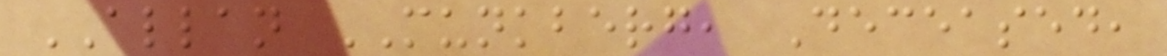ALLAN MUNKBERG, Deceased,
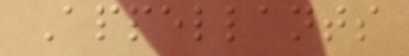Appellants
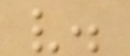v.
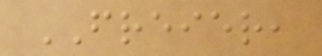FREIER,
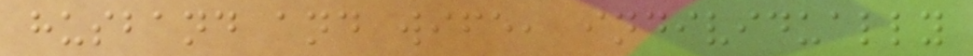husband and wife, individually
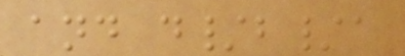and d/b/a
